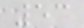53
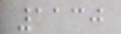1130
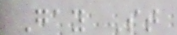Gay St
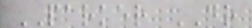PARKER DR
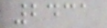2431
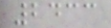2433
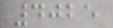4025
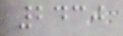2430
